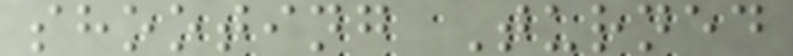shooting Turned
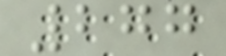277
